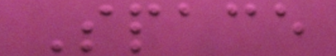Space
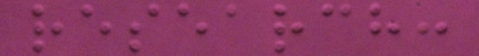research:
